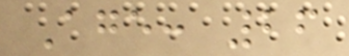Age: 26
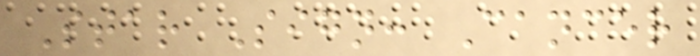Star Sign: Cancer
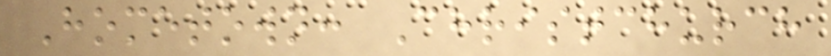Hometown: Christchurch
